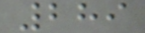289
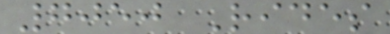7050 Rides
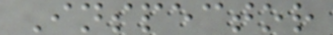Inspector
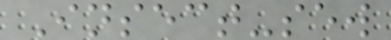Insect-sew
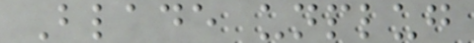Blade unplug
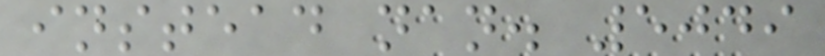instead nan. 5049
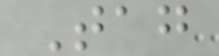Tag
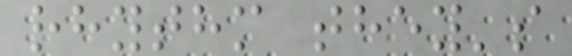rhythm they's
